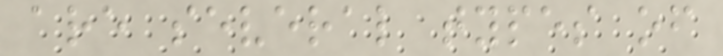are several types of
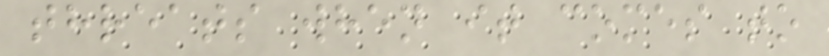threats when it comes to
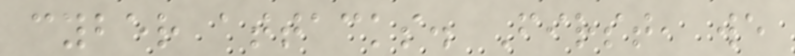cyber attacks. First, we
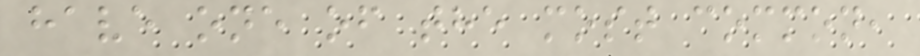have one of the most common,
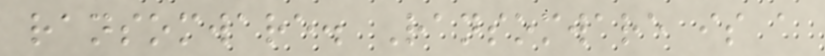ransomware. Ransomware is a
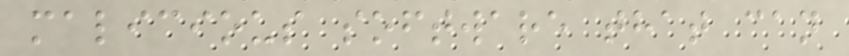malicious software that can
